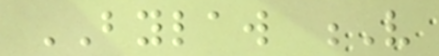BYLAW V
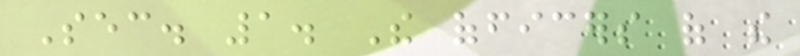Sec. 1. The officers of the
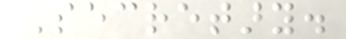Secretary.
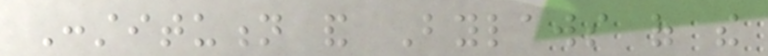Constitution and Bylaws of the
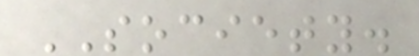SOCIETY.
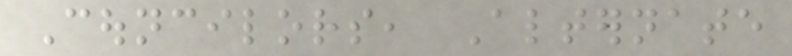Councilors, Alternate
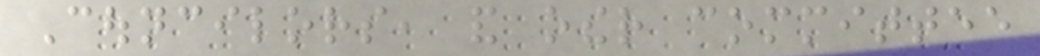Councilors, and other committee
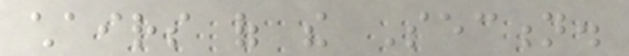chairs of the Section.
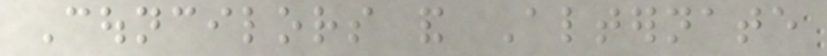Councilors and Alternate
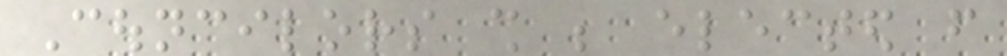Councilors shall be elected from
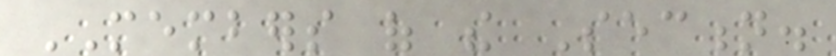MEMBERS of the Section.
